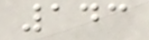143
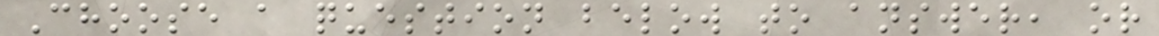Choose a question below to answer, or
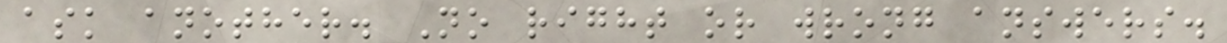ask another. No right or wrong answers.
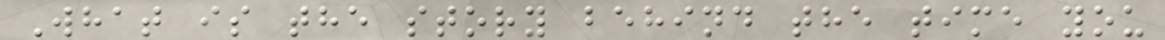What is the story behind the time you
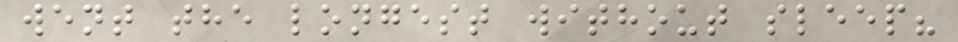went the longest without sleep?
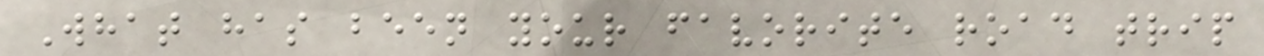What has been your favorite road trip
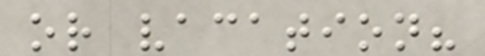or vacation?
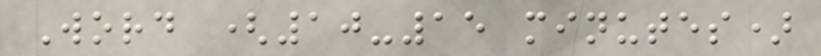Word (10-15 minutes)
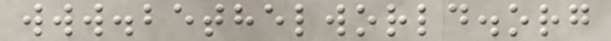www.bethelworld.org
